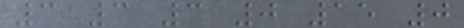3 3 3 0 15 0
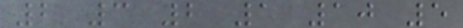2 3 2 1 10 5
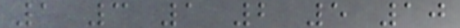1 3 1 2 5 10
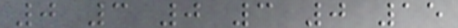0 3 0 3 0 15
